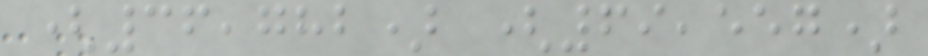(36,782) (69,557)
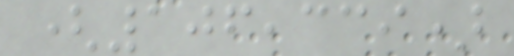(106,339)
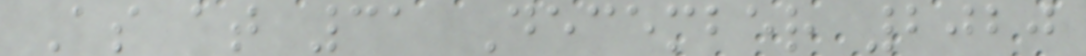As at 31 December 2020
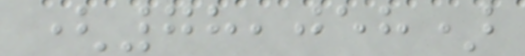(78,058)
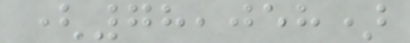(78,058)
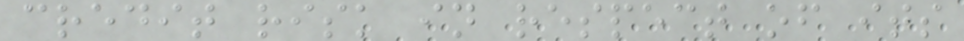credit risk in respect of its
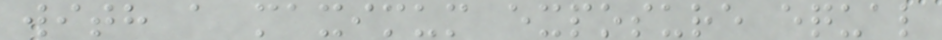with a maximum exposure equal
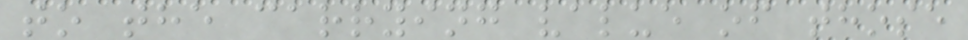to the carrying value of those
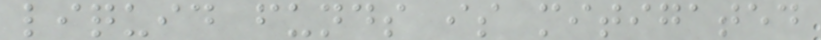liquid funds is mitigated
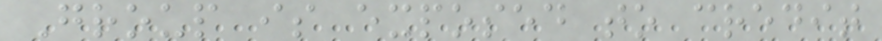Group is exposed to credit
